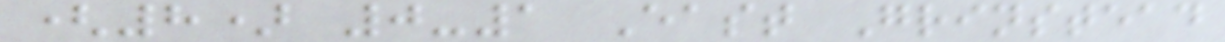(8) 0-1 East Grinstead
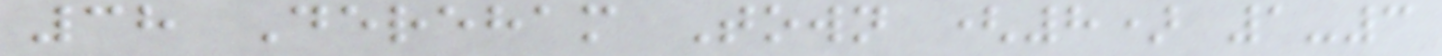38 Dereham Town (8) 1-3
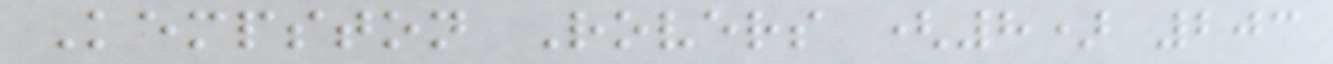Kempston Rovers (8) 203
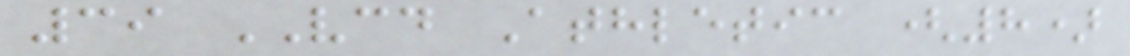39 VCD Athletic (8)
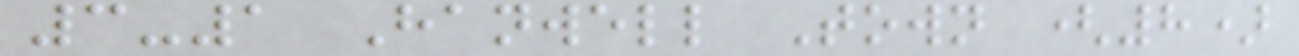3-1 Hanwell Town (8)
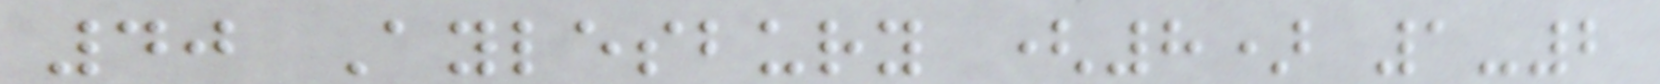40 Aylesbury (8) 1-2
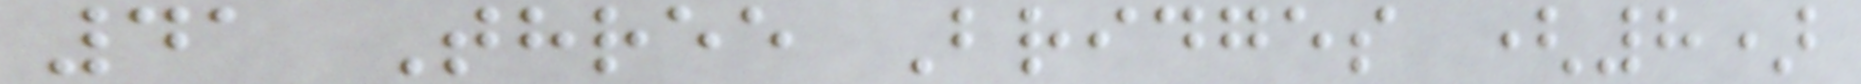41 Three Bridges (8)
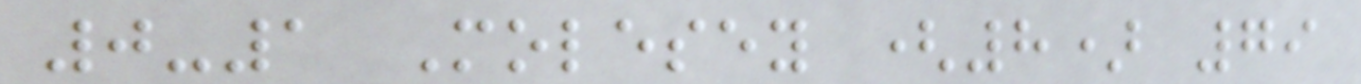0-1 Molesey (8) 79
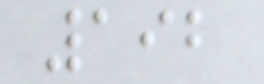192
